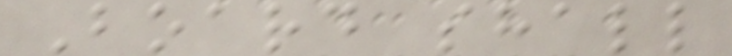Board shall
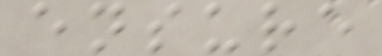ensure
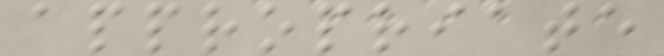appropriate
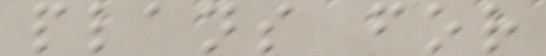plans for
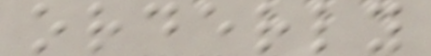orderly
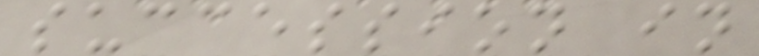succession in
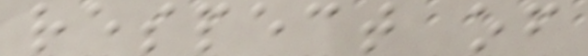respect of
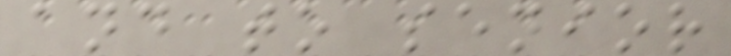and to senior
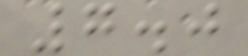7.0
